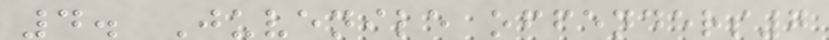4. Juvenile offenders7
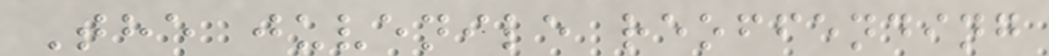The juvenile reoffending
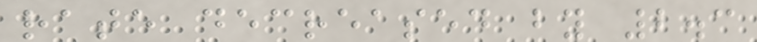rate decreased by 2.3
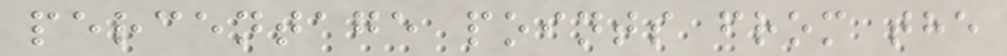percentage points from the
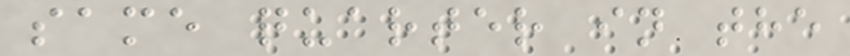same quarter in the
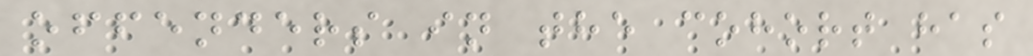offenders in the cohort has
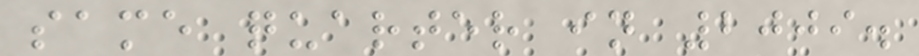same quarter in 2009.
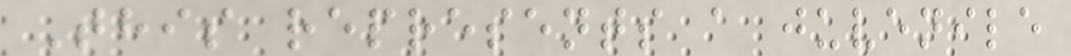This represents a juvenile
